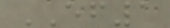EF1
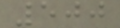500
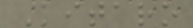Kitaro
